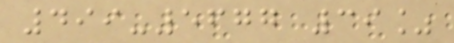499-5677 39%
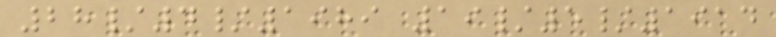28/4/1989 19/5/1914
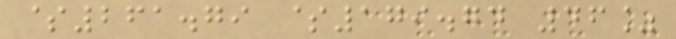$261.79 $179.74 46%
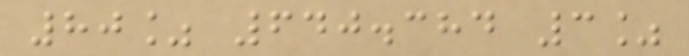80% 640.384 3%
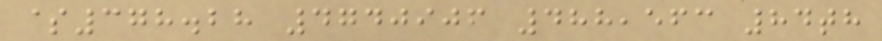$378.28 4740906 488,563 84th
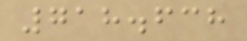718.638
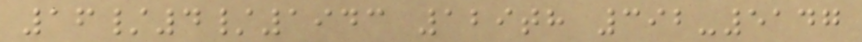16/4/1943 129th 392-5147
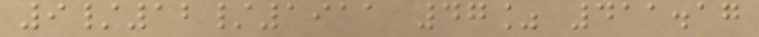9/12/1911 47% 411.17
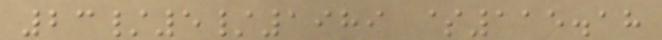23/5/1989 $115.18
